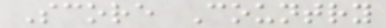Score Country
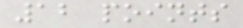12 points
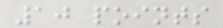10 points
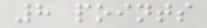8 points
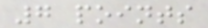7 points
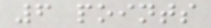6 points
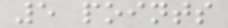5 points
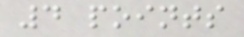4 points
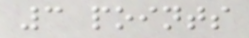3 points
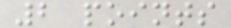2 points
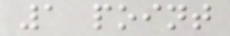1 point
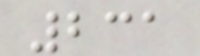231
